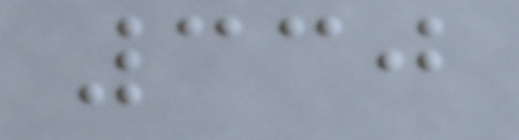330
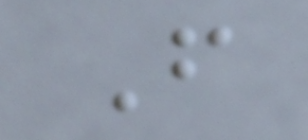F
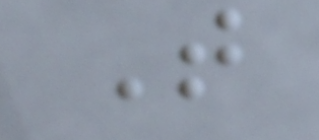T
